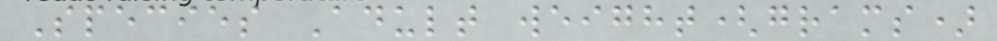Species Adult weight(grams)
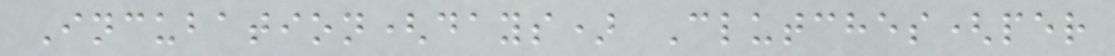Incubation(days) Clutches(per
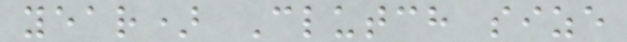year) Clutch size
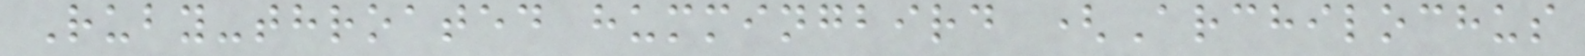Ruby-throated hummingbird (Archilochus
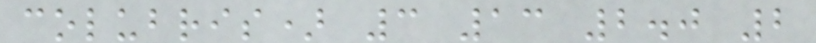colubris) 3 13 2.0 2
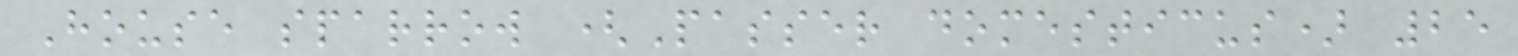House sparrow (Passer domesticus) 25
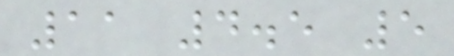11 4.5 5
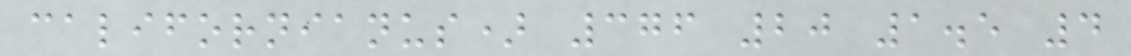californianus) 376 20 1.5 4
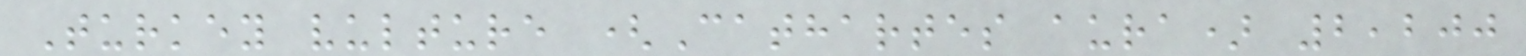Turkey vulture (Cathartes aura) 2,200
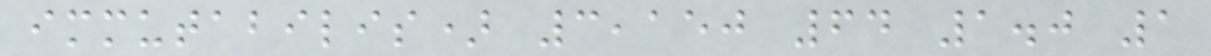immutabilis) 3,150 64 1.0 1
